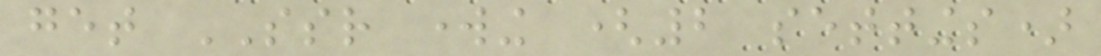get SSR working (2 settings)
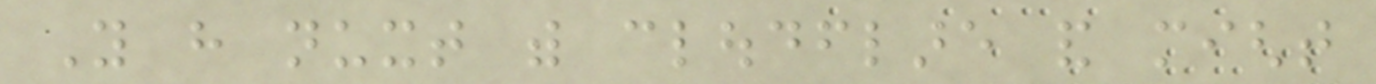You have nuxt with cloudflare and might
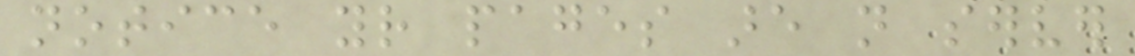notice your pages are not server
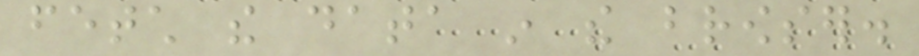fetch the data in the browser.
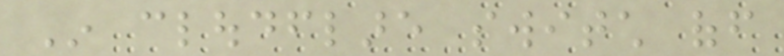In cloudflare switch off
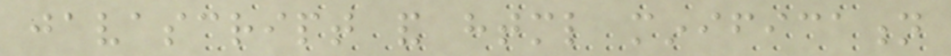javascript and html minification
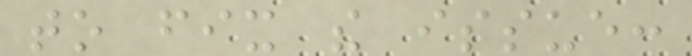to fix the issue:
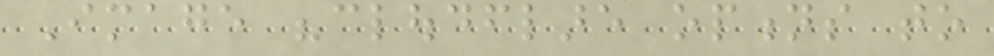Image "cloudflare options to
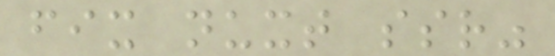fix nuxt ssr"
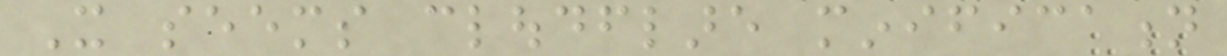It seems cloudflare minification
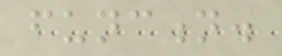function.
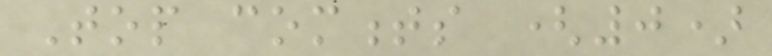Top comments (0)
